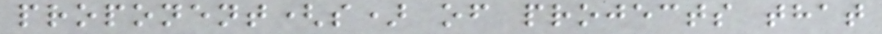proponent(s) of projects that
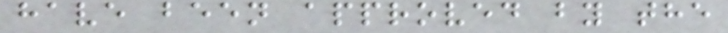have been approved by the
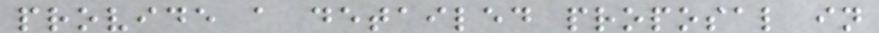provide a detailed proposal in
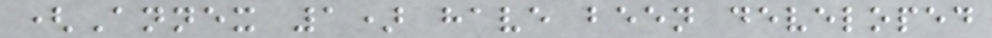(Annex 1) have been developed
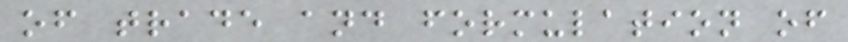of trade and formulation of
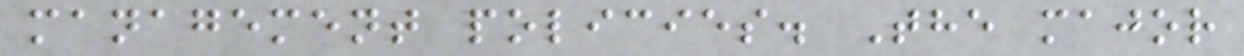management policies. The major
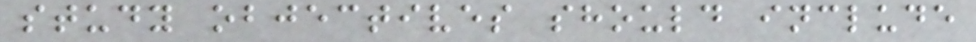study objectives should include
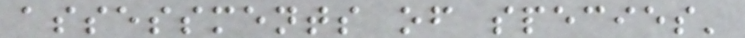assessments of species'
